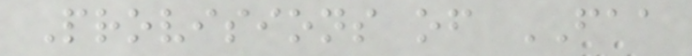Provisions of FAA
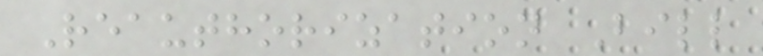Reauthorization Bill
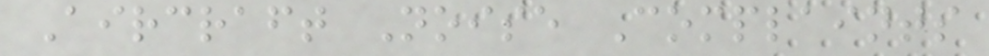Aircraft Noise Complaints
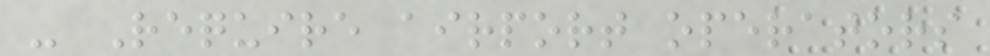- Require airport operators
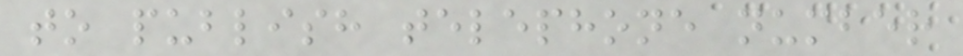to publish telephone number
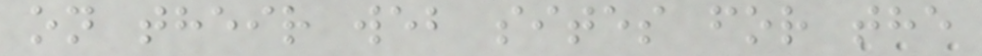on their web sites for the
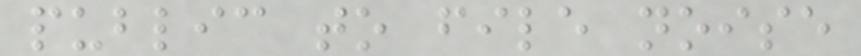public to file noise
